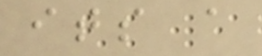its a
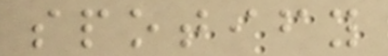spotify
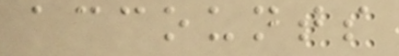accounts
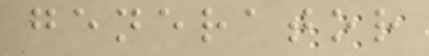generator
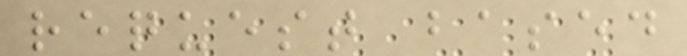request based
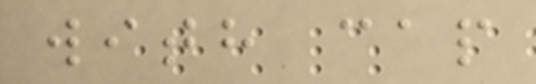with cap
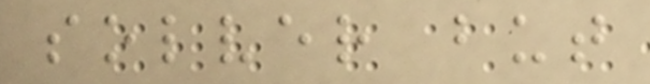solver but
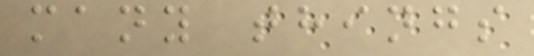many things
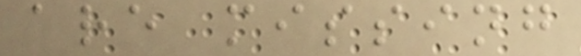are missing
